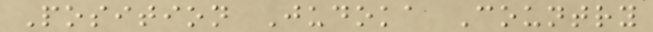Position Judoka Country
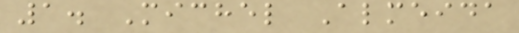1. Michel Almeida
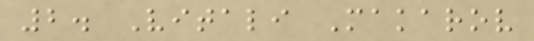2. Vitali Makarov
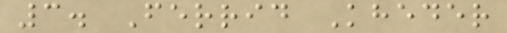3. Ferrid Kheder
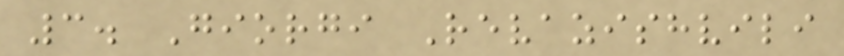3. Giorgi Revazishvili
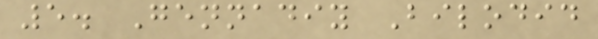5. Gennadiy Bilodid
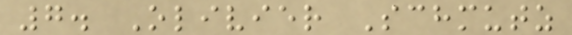7. Olivier Schmutz
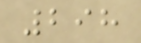298
